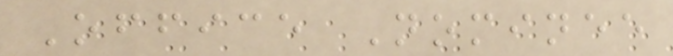Office Nominee
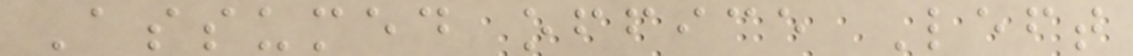Assumed office Left
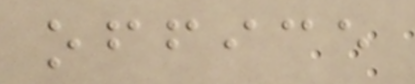office
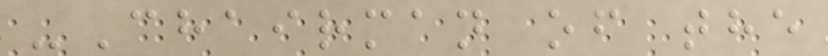-Chairman of the
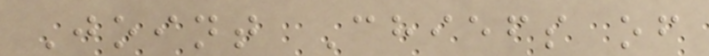Joint Chiefs of
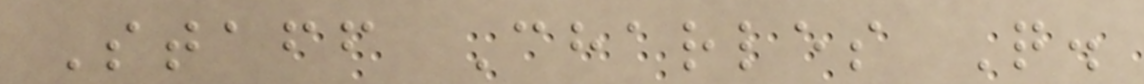Staff Charles Q.
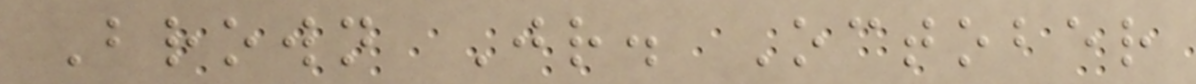Brown Jr. October
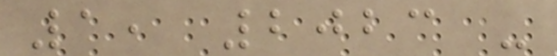1, 2023 -
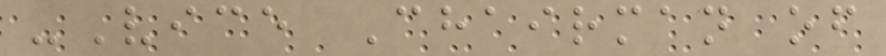-Vice Chairman of
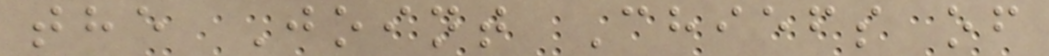the Joint Chiefs of
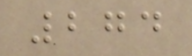274
